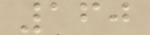160
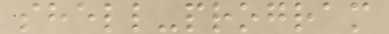shell-program
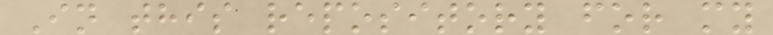In this repository for my
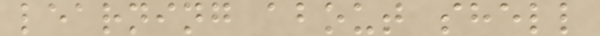learning about shell
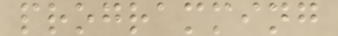programming
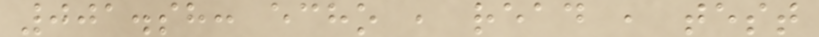001.sh: echo , read , test
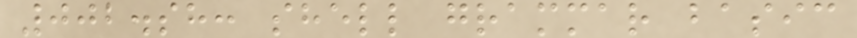002.sh: shell grammar basic
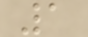1
